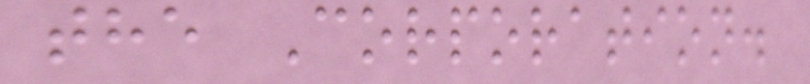the Corporation.
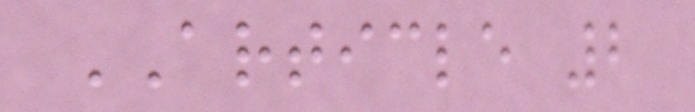ARTICLE 2
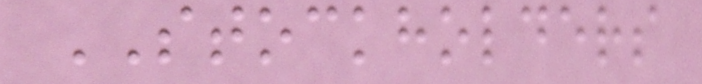STOCKHOLDERS
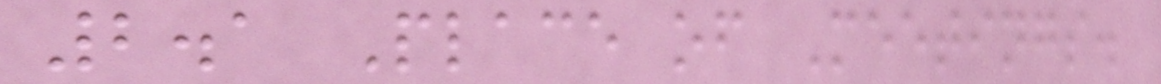2.1 Place of Meetings.
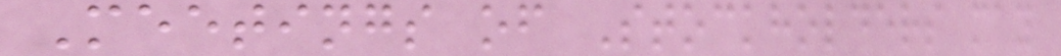Meetings of Stockholders may
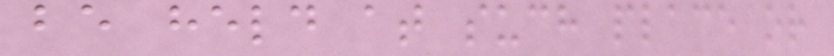be held at such place or
